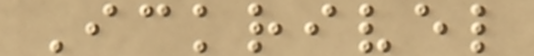Ickrivel
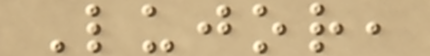Lujor,
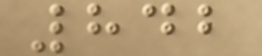842
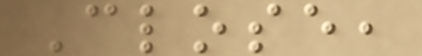Close,
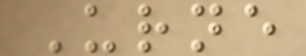Urne
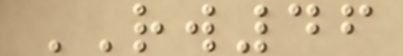RW46
